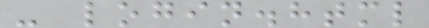- login.html
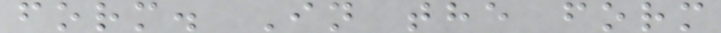form. In the form
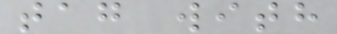tag with
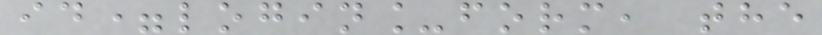id=login_form, the
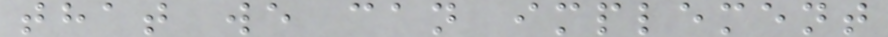that we can implement
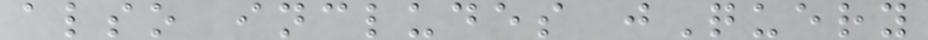also includes jQuery
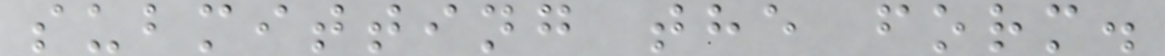submitting the form.
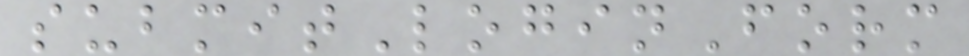submitLoginForm
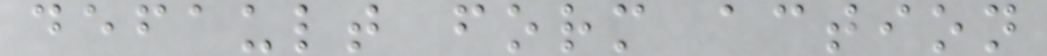default form action
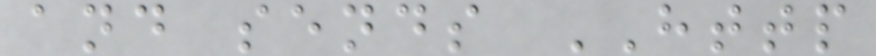and sends HTTP
